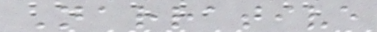Narrative
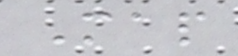Map
